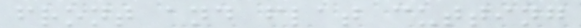front and flat cutting
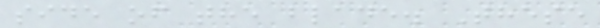side of the blade. These
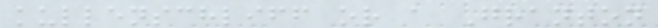kullenschliff or a Granton
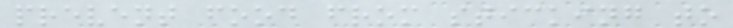prevent food from sticking to
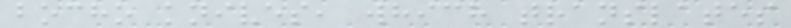bocho knives, which translates
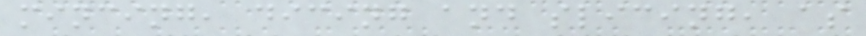mincing, dicing and slicing, as
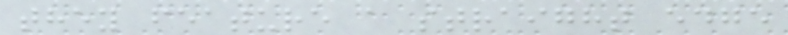they feature a straight edge
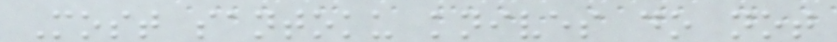Most santoku knives do not
